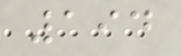194
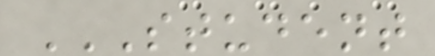STUDENT
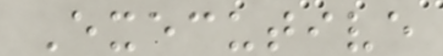Executive
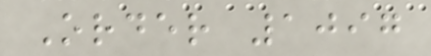Order 1097
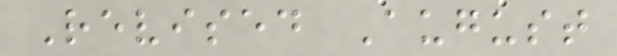Revised August
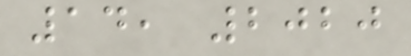14, 2020
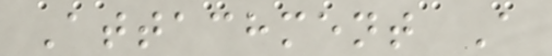Attachment A
